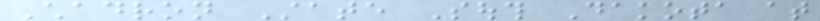Chadron State South Dakota at
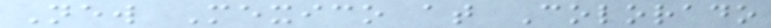New Mexico at Colorado
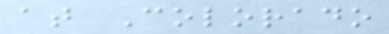at Colorado
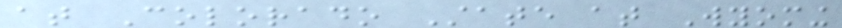at Colorado State at Wyoming
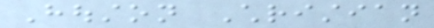Houston Christian
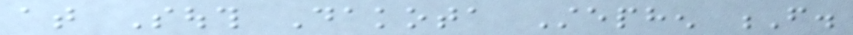at South Dakota Stephen F.
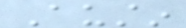Austin
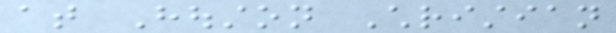at Houston Christian
